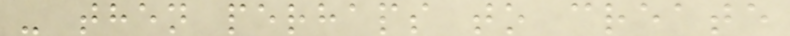- then perhaps to create
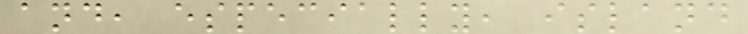and, especially, island
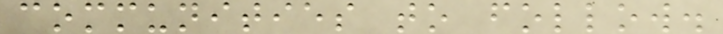communities to follow.
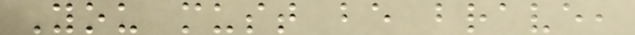You must be brave,
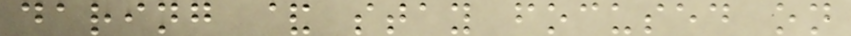daring & stay focused on
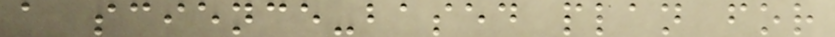a science-based plan for
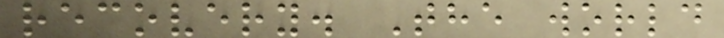recovery. The world
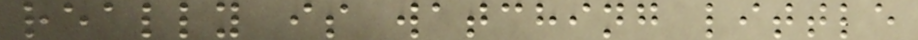really is watching little
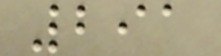291
